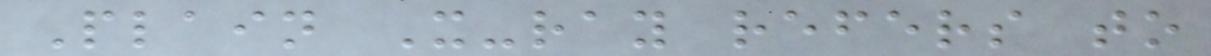Plain X-ray refers to
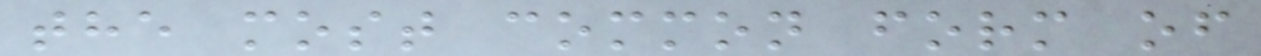the most common form of
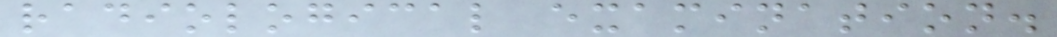radiological examination.
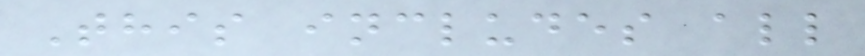This includes all
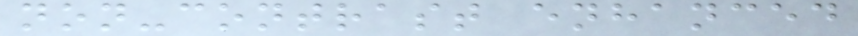non-contrast enhanced
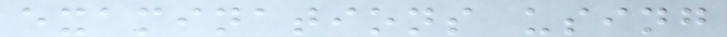examinations using
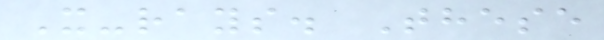X-rays. These
